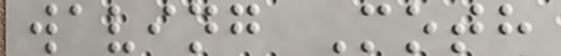waving Moth
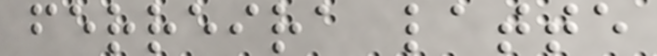ferreira latte
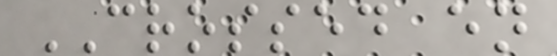CROSSED en
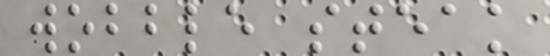wobble steak
